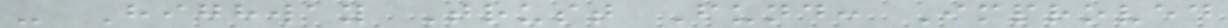- Highway Trust Fund: Improved
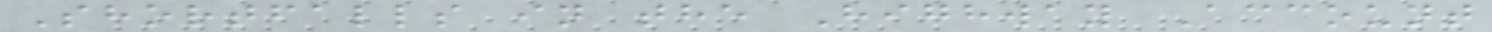Shortfalls in the Highway Account
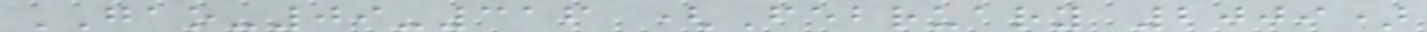GAO-09-316 (February 2009)
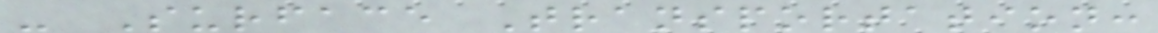- Surface Transportation:
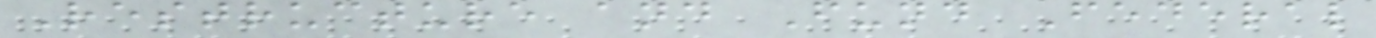Restructure and Fund Federal
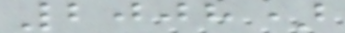2008)
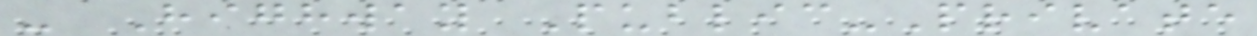- Highway Public-Private
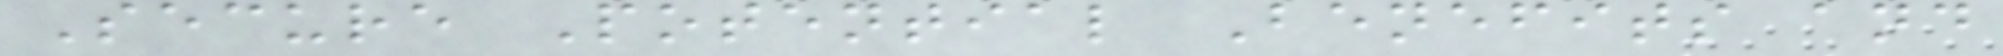Secure Potential Benefits and
